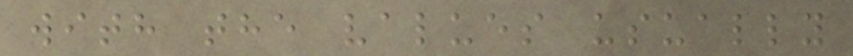with the values usually
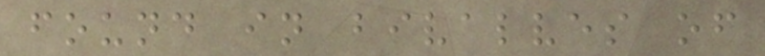found in bivalves of
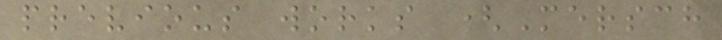previous works (Mersch
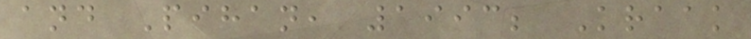and Pihan, 1993; Kraak
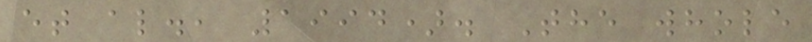et al., 1994). The whole
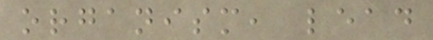organism, lead
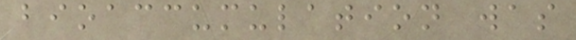bioaccumulation was
